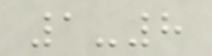1-8
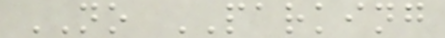NO PARKING
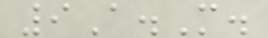9A.M.
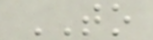TO
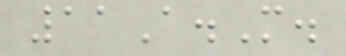11A.M.
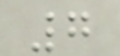7
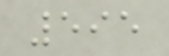595
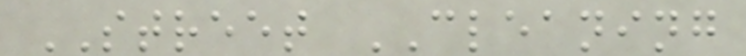STREET CLEANING
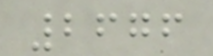2676
